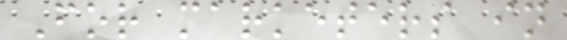For marketers in
